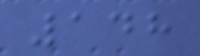148
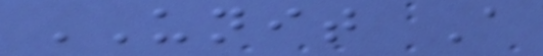UNIT A
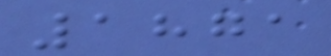1871
